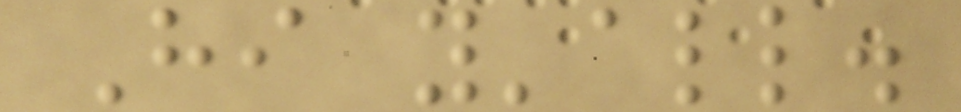Hi y'all.
